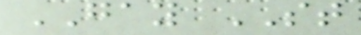GAY ST
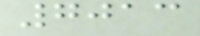7013
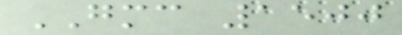GMC 1500
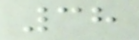38
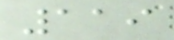119
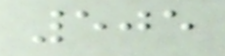505
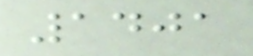1401
